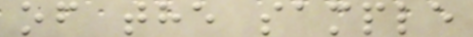of the sample
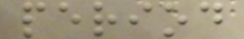period
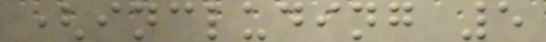(including 5
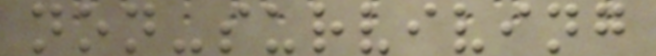non-surviving
